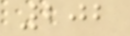202
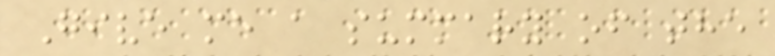Give me a summary of the
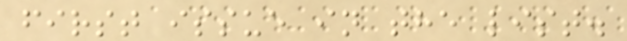first issue in the list.
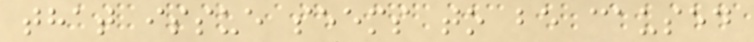that issue seems to be caused
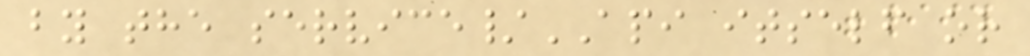by the service/API itself or
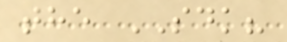the SDK?
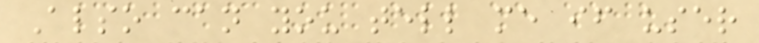Also can you tell me if user
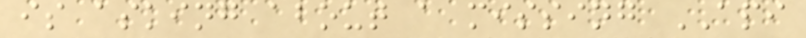is asking about a missing API
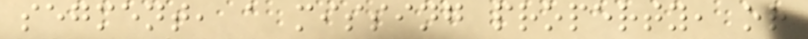segment, a missing property, or
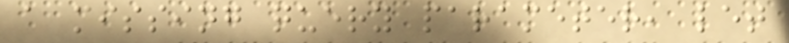a missing query parameter, let
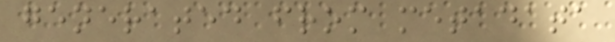generated from metadata
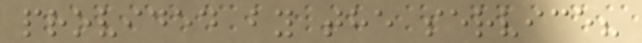provided by the service?
